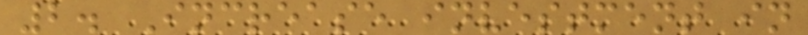2. Increase investment in
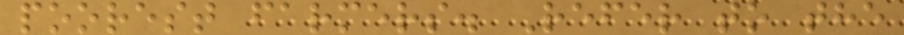poorest farmers. Refer to the
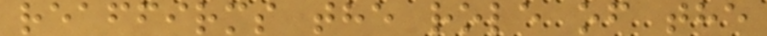reaffirms the role of the
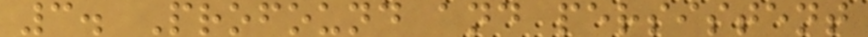3. Profound and persistent
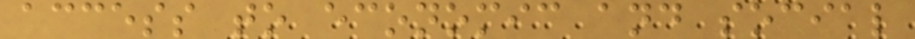access to economic and social
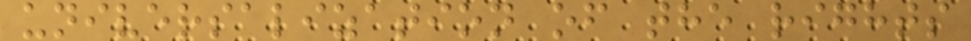universalization of the rights
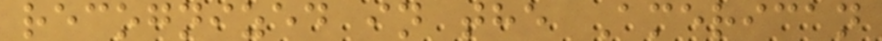recognized in the American
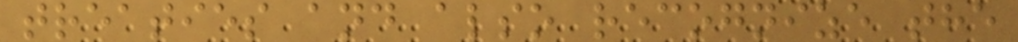treaties and also recognize the
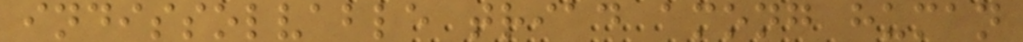indissolvable triad among human
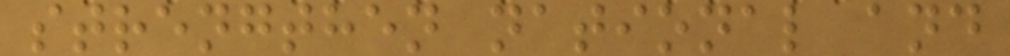strengthen national and
